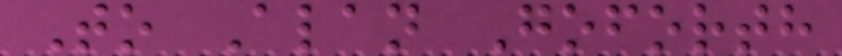To Alan Goforth
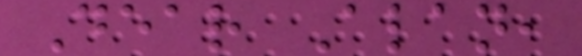Dear Alan,
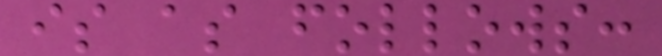is as follows:
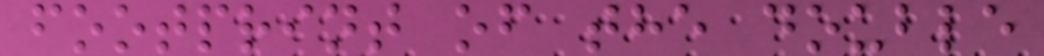footprint of the double
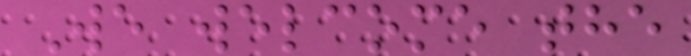We welcome the
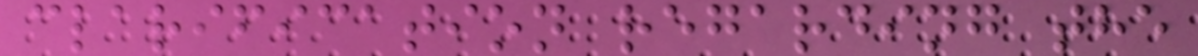clarification regarding the
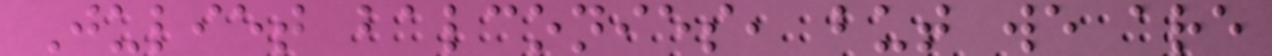Juliet balconies, but we are
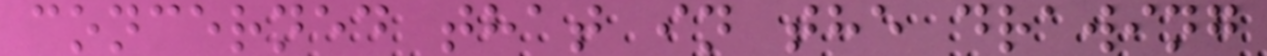concerned that in the drawing
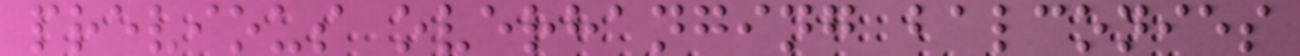previous overhanging balconies
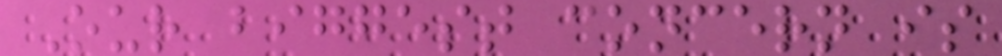Our biggest concern is
